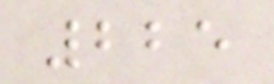225
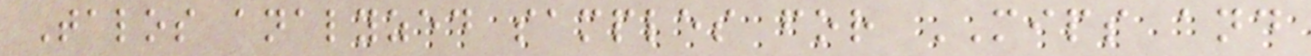Talos analyzed samples for MIPS and
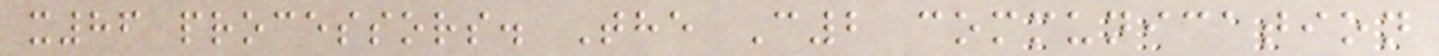x86 processors. The C2 communication
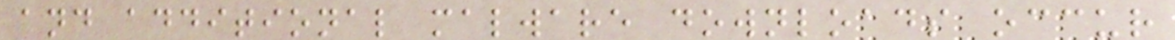and additional malware downloads occur
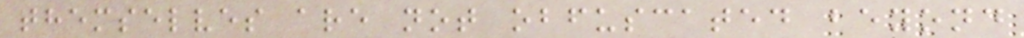themselves are not obfuscated beyond
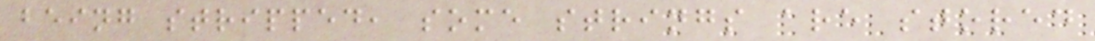being stripped, some strings are stored
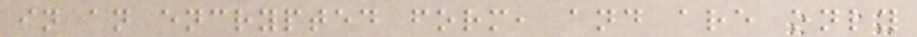in an encrypted form, and are only
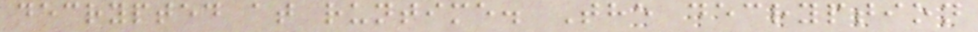decrypted at runtime. The decryption
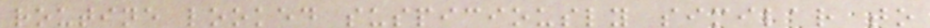routine looked suspiciously similar to
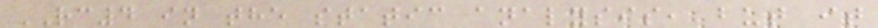RC4 in the static analysis, but it
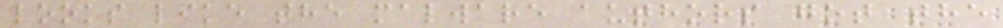looks like the malware authors got the
